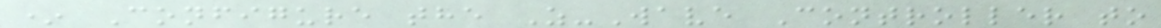* Configure the Z-Wave Controller to
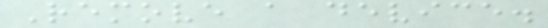Remove a device.
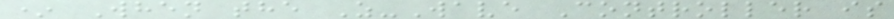* When the Z-Wave Controller is
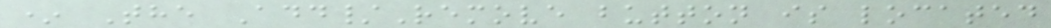* The Add/Remove button is located
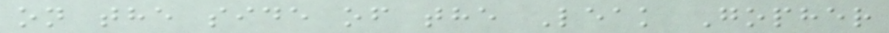on the side of the Leak Gopher
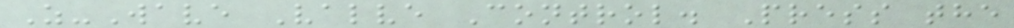Z-Wave Valve Control. Press the
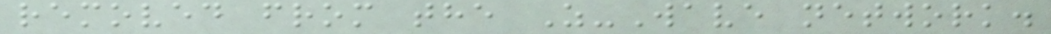removed from the Z-Wave network.
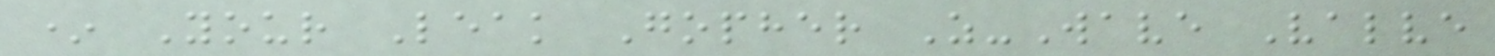* Your Leak Gopher Z-Wave Valve
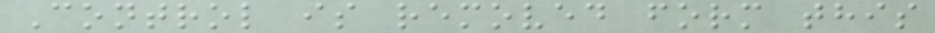Control is removed form this
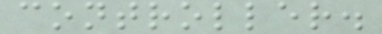controller.
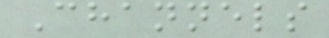Channels
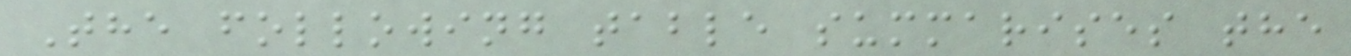The following table summarises the
